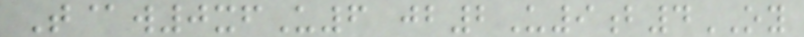T@w0xfU6 jb2U9b4OY
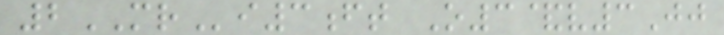2MRi3ft O3&v3Jj
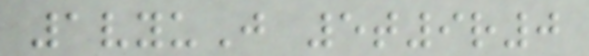1vyuJ 5t9r0
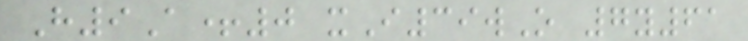H9A+0 xI39wO 7y61
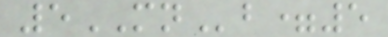5MNb=5
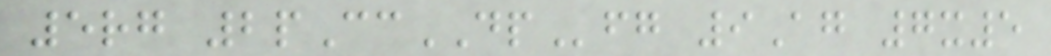5rg 2pCcDPfg 9Ag 7x5
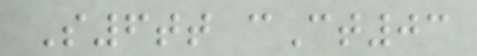S6tt cCt03
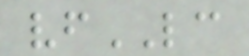vfLC
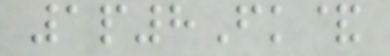1p8Fk&
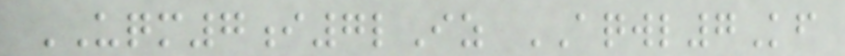UQM7i7lIz AQWL7Kf
